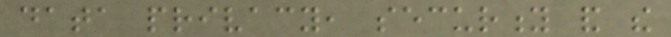data privacy, security and the
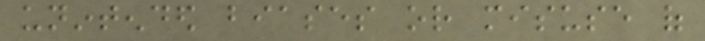unintended biases or misuse of
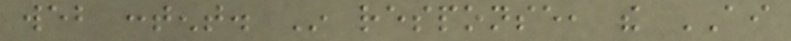web content. In response, the AI
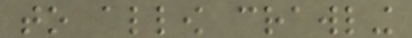to allow crawling
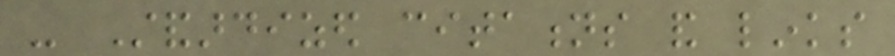- Standardized citations and links
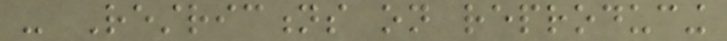- Restrictions on reproducing
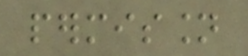permission
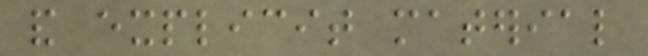and explicit material
